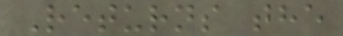Returns the
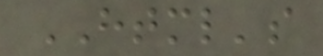HTML's
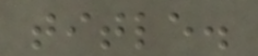title.
